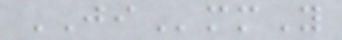JImmY
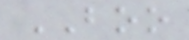BOO
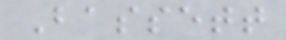Bassett
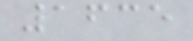1635
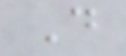D
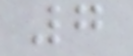7
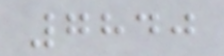7840
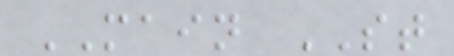MAIN ST
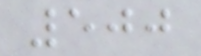500
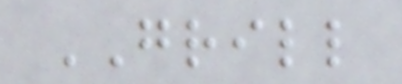GRILL
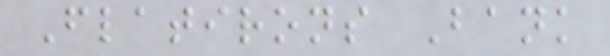Flatirons Bank
